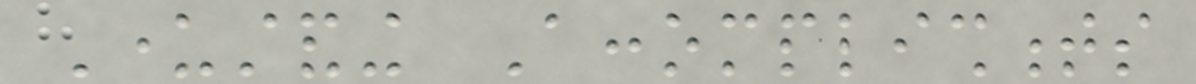Understanding Accomplishments
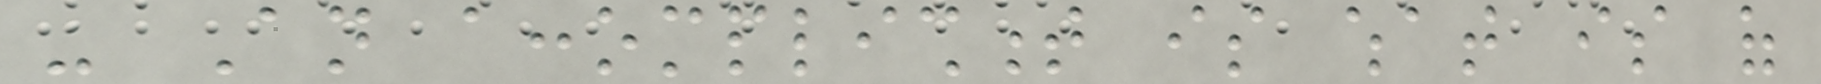- An accomplishment is what is of
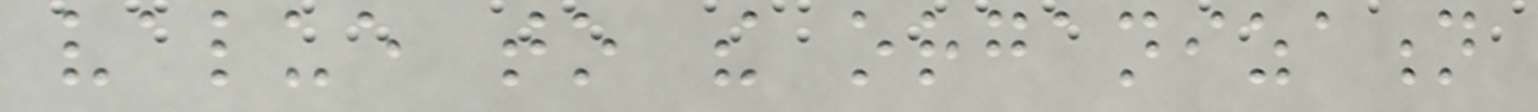value to the organization
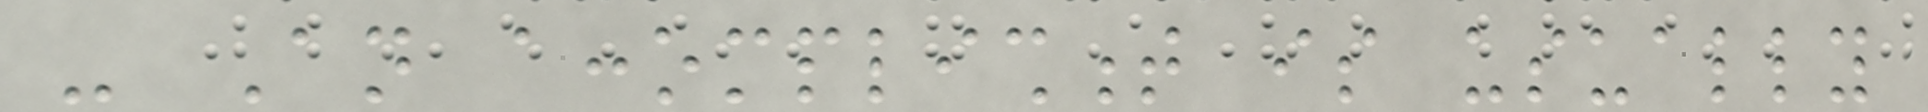- An accomplishment is usually
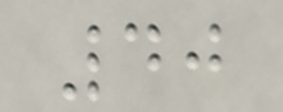40
